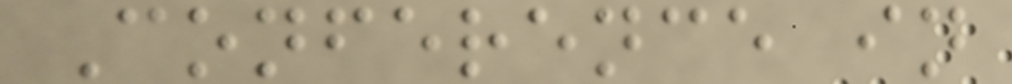Conference in
